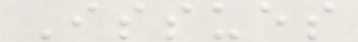Issues
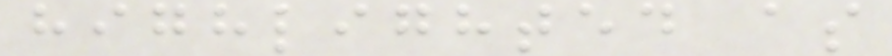highlighted as
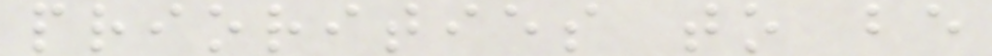priorities to be
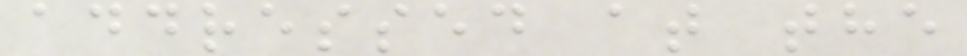addressed at the
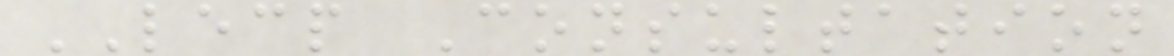LECP Consultation
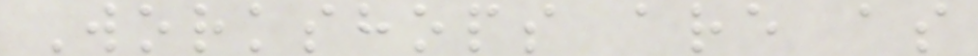Workshops are as
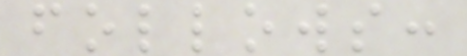follows:
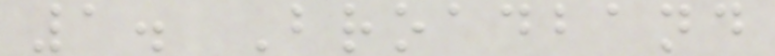1. Broadband
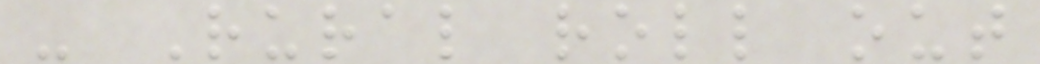- Rural roll out
